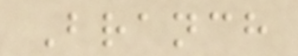Branch
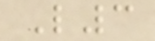L3
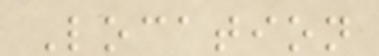Location
